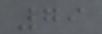79
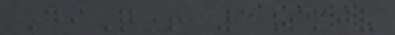DiQ+ 1Smjv
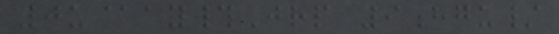0u@ay#Jrp 9hgu/
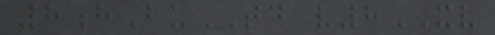8hBuTD v8XV
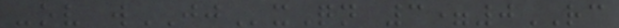-ov wJJxQn 3=0RC
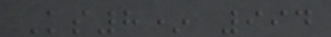Ks8* 994
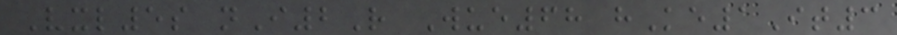Vxl5s nI2R Wue68 hKe1It3
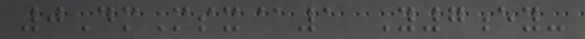0DmMsx@1 Y7ey-
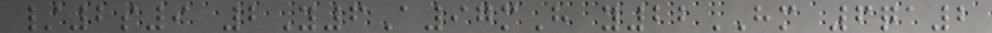/2s9 2Y6A97mH y22HM 6qa2
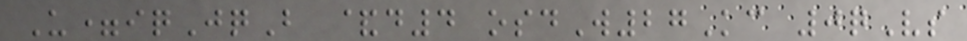U=iqJqB &d4 osdW27Kc 0qVs
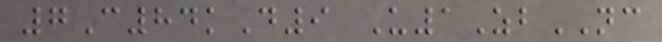7C84kD9 U1ZbNC
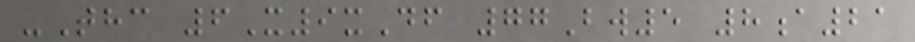-Thc 6X9xDf 77Bw5 8a21
